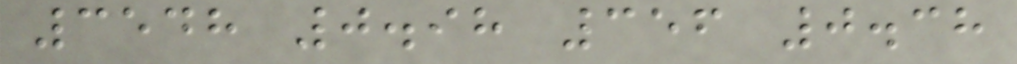3548 0.98 356 0.38
